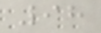98
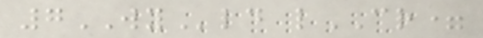7WYld lCR=
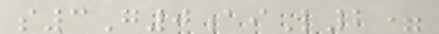s3G0aiL2=
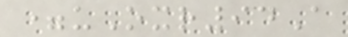=uOxr94A
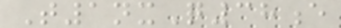T1nxQ38e
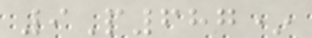9P687*
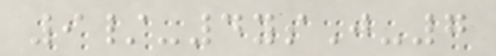9/-4ysJ-7
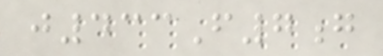j433F7g
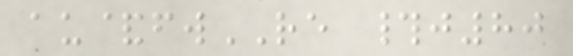au&fwRE #j80
